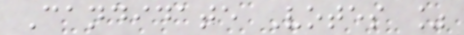Candidate Votes %
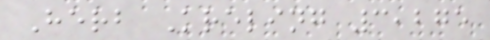Herb Kreling 3,275
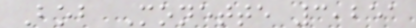Bob Monette 3,251
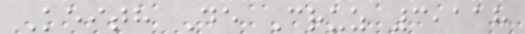Keith De Cruz 3,118
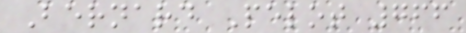Bernard Pelot 766
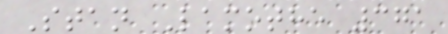Stan Lamothe 371
